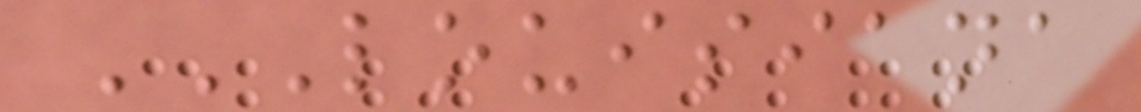LOUISIANA
